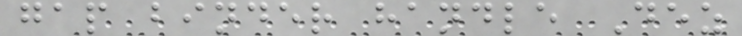gap binder handle Dez
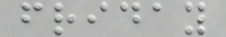friday
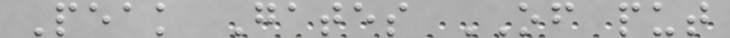Peak Gates OF put
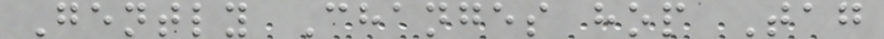Gently Changes hop Tag
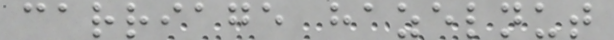carriage hazelnut
